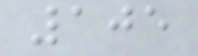105
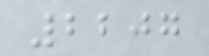2207
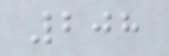208
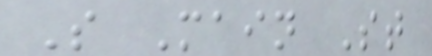S Main St
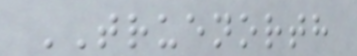TRUENORTH
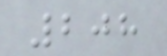208
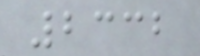2332
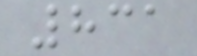831
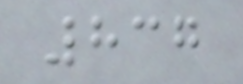837
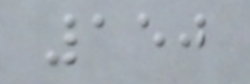150
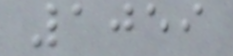1059
